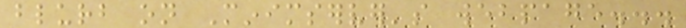blurb on Minimserver's webpage...
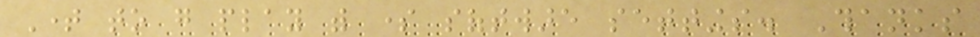Time to go play with some software settings. Thanks
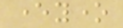everyone
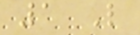1 Like
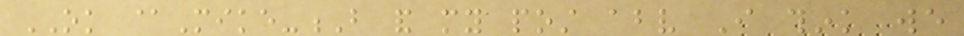OK @Mike-B and my post above I think we
